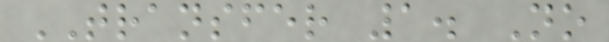TRANSFER 1. No
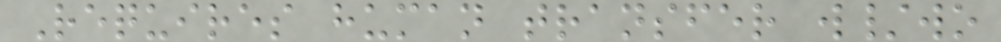Requires human transfer w/wo
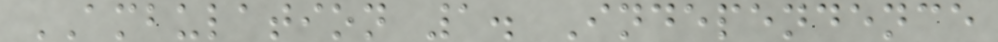AMBULATION 1. Independence
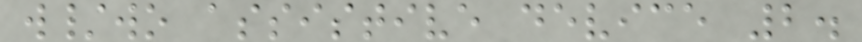w/wo assistive device 2.
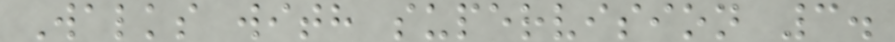Walks with supervision 3.
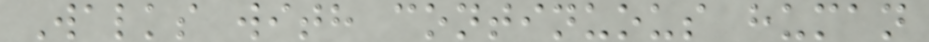Walks with continuous human
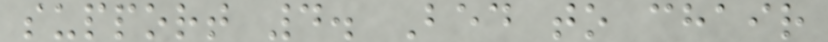support 4. Bed to chair
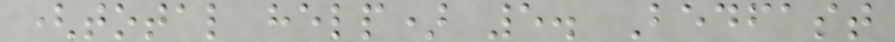(total help) 5. Bedfast
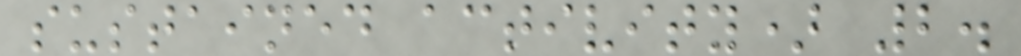sustained activity) 2.
